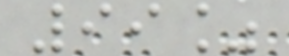99%
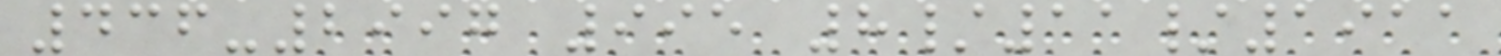436-2997 995 8/11/1911
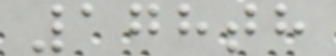178th
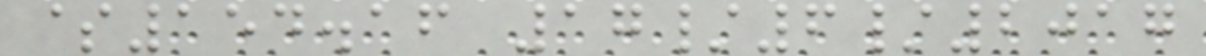$154.16 17/6/2017
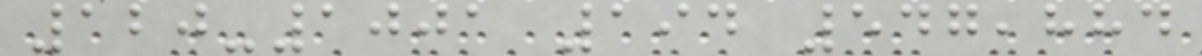120-1001 194 547,884
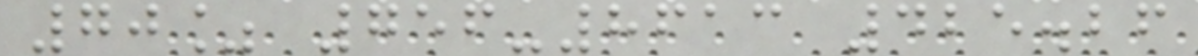70% 756-8613 425.26
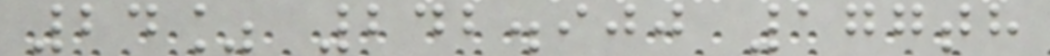24% 242.900 177th
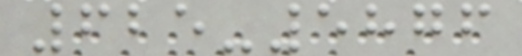625-5876
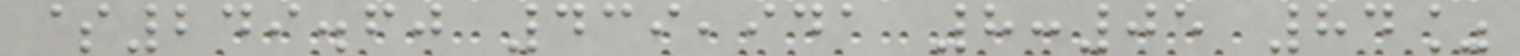$249.60 439,941 8:05 84%
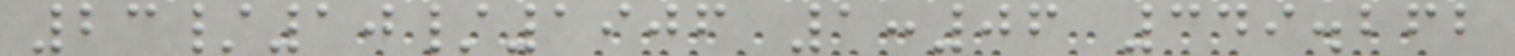23/10/1906 1:06 349.262
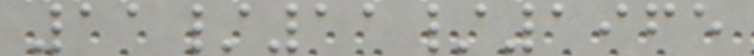11/11/1965
